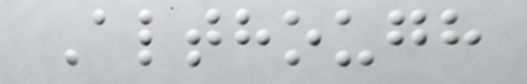Although
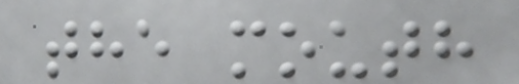the mouth
